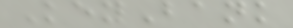KeyBank
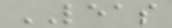LEAS
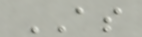AS
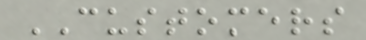CUSTOMERS
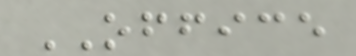OFFICE
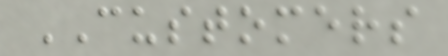CUSTOMERS
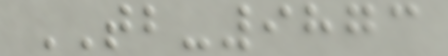TB-9873
